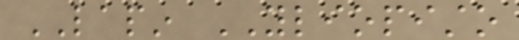LAPIN YLIOPISTO
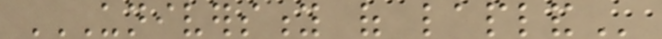UNIVERSITY OF LAPLAND
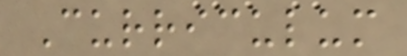Curriculum
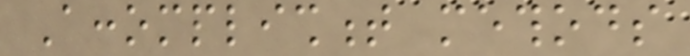Accomplishment methods
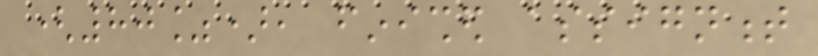(80%), finished assignment
